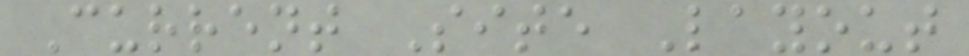Current Site Layout
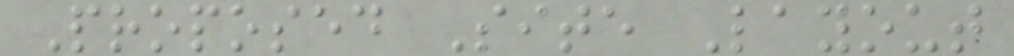Proposed Site Layout
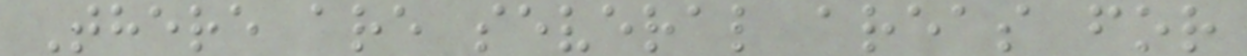There are several areas for
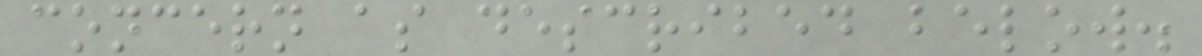concern as described below.
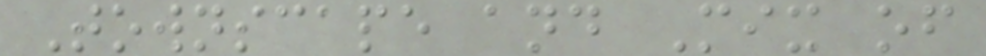Townscape and Mix of
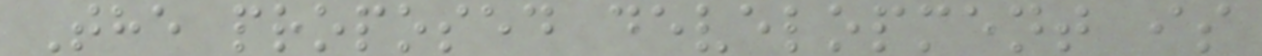The proposed development is
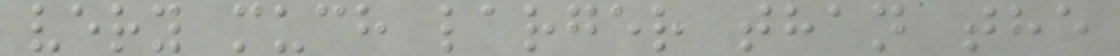very much larger than the
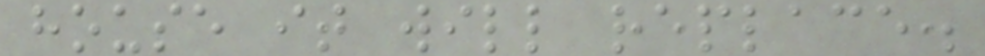house it will replace.
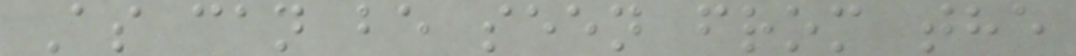As can be seen from the
